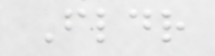Fldr
